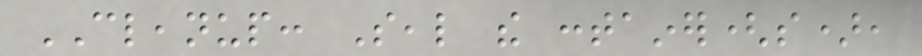CLEANUP: Seal the container(s),
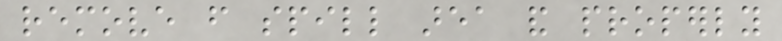remove from spill area and properly
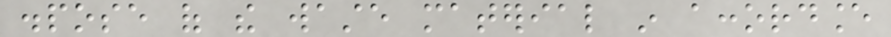dispose of the waste material in accordance
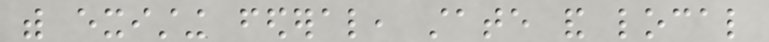with existing federal, state and local
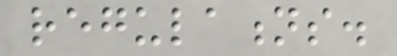regulations.
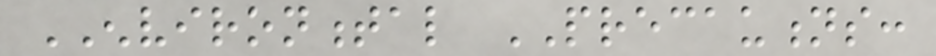ENVIRONMENTAL PRECAUTIONS:
